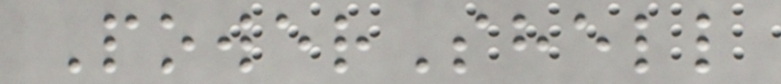PowerShell
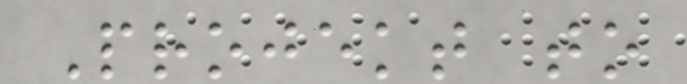Projekt to
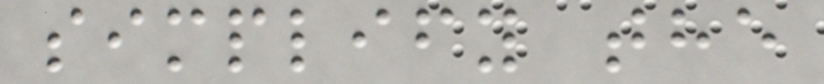simplify the
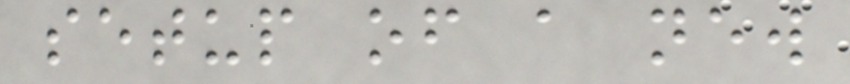setup of a new
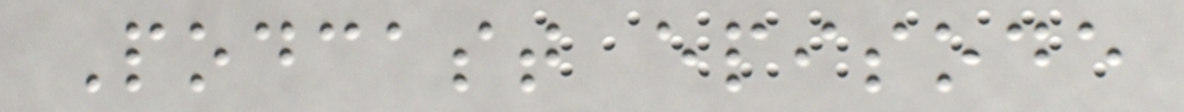Podcast episode
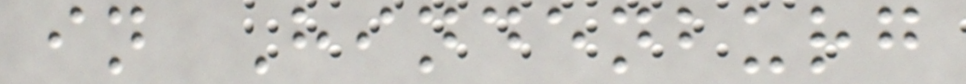in Hindenburg
